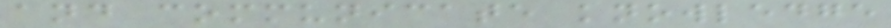and communicate knowledge
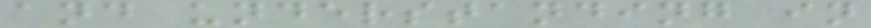and understanding in
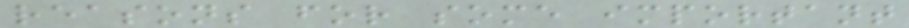reasons for some important
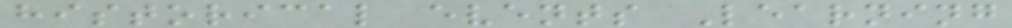historical events Learning
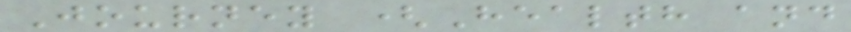Journey (Health and
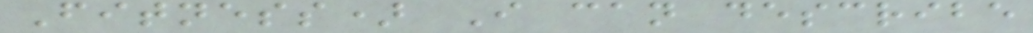Fitness) I can describe
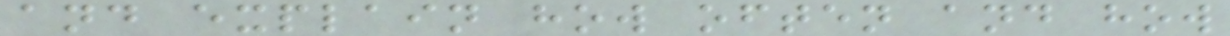and explain how often and how
